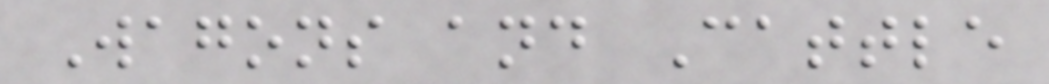Wagons and Cattle
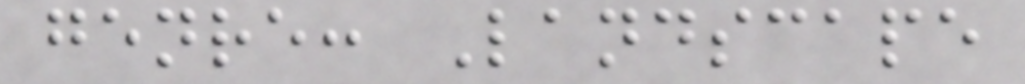genre: Landscape
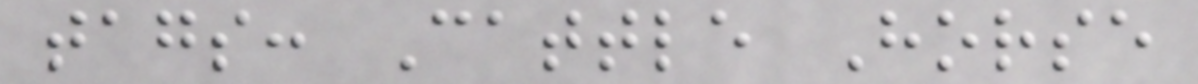tags: Cattle Horse
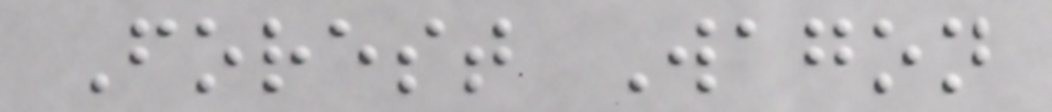Forest Wagon
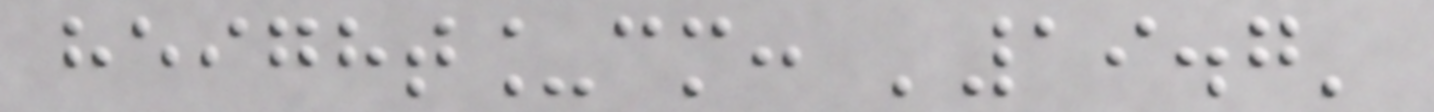height_cm: '19.7'
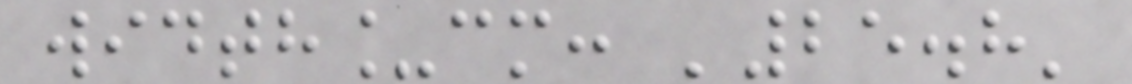width_cm: '25.8'
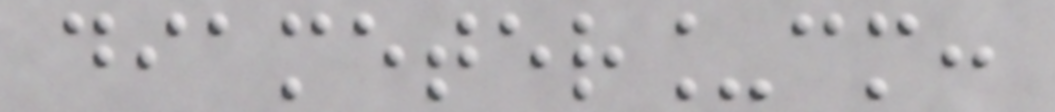diameter_cm:
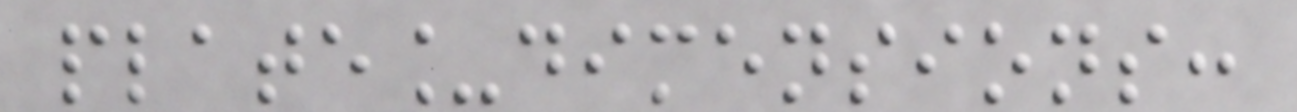plate_dimensions:
